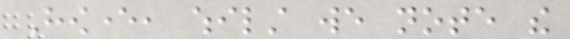However, whilst we note the
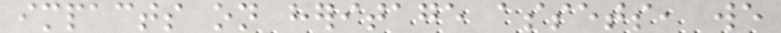impacts on heritage assets, we
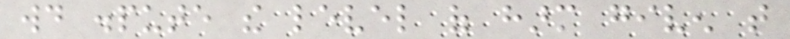would dispute the level of harm given that
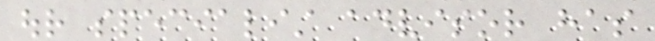our specialist advisor has
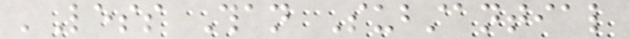'Less Than Substantial
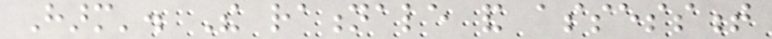Harm'. The rationale and assessment
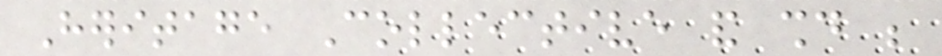Heritage Collective and should be
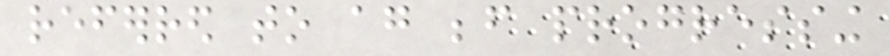referred to again before progressing
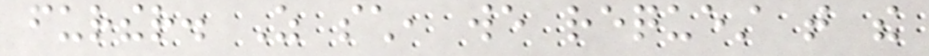further. As such, we request that the
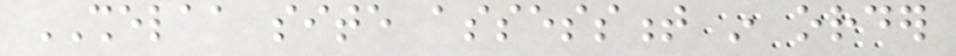SHELAA site assessment in order
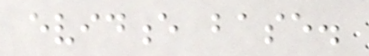evidence base.
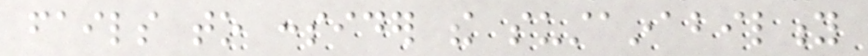fails to consider the sustainability
